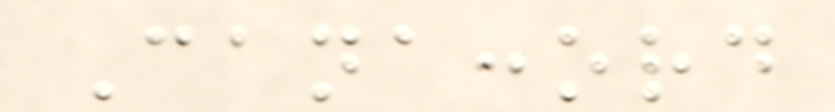Canaccord
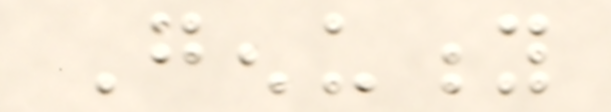Genuity
